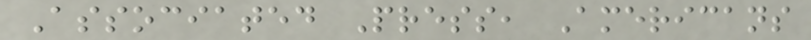Associated Press, Americans
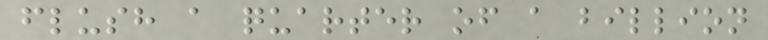flush a quarter of a billion
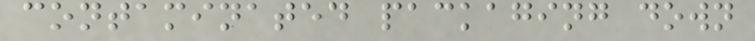contaminated packaging down
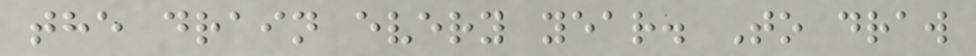the drain every year. To draw
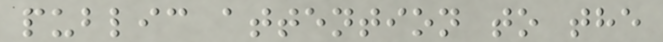public attention to the
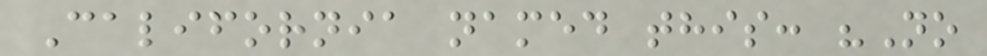California named this: "No
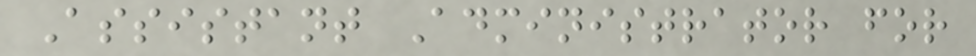Assistant Administrator for
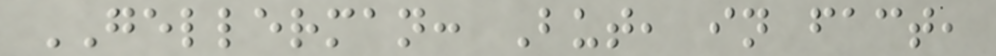GELLERMAN: But, in fact,
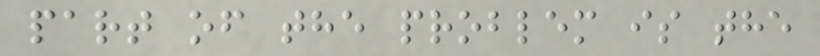part of the problem is the
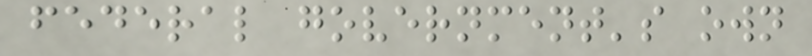federal government's own
